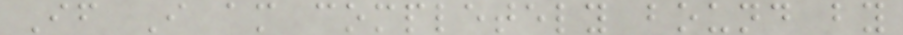If I am completely bound by
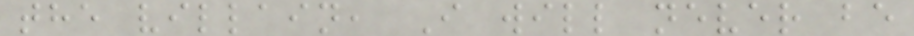the villain, I will never be
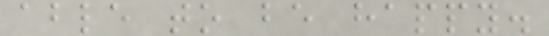able to be happy.
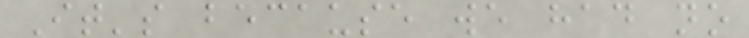It's because we had no
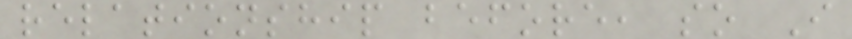relationship before, so I
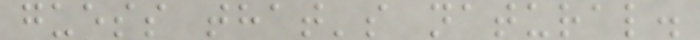guess that's natural.
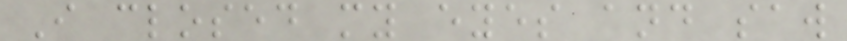I closed my eyes and saw
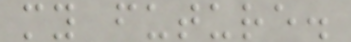my future.
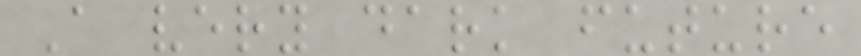A very dark future
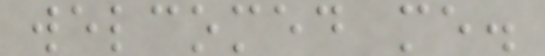welcomed me.
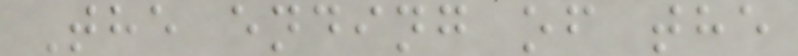The ending of the
